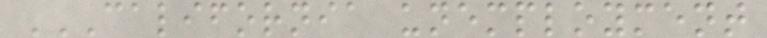CALIFORNIA UNEMPLOYMENT
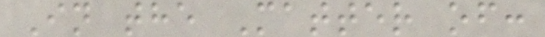In the Matter of:
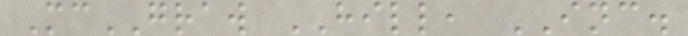McGRAW HILL, INC.
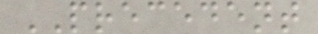PRECEDENT
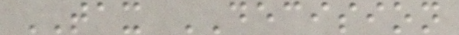TAX DECISION
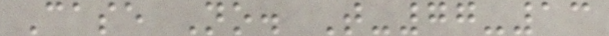Case No. T-77-13
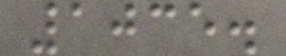1035.
